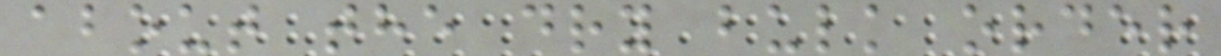about the dry bulk order
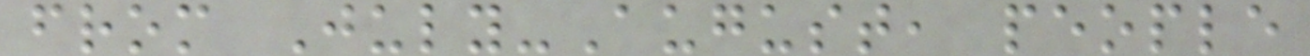from July-August, people
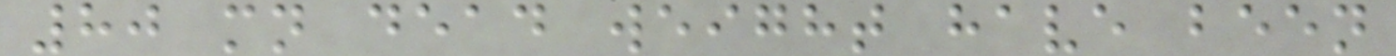80 mn dead weight have been
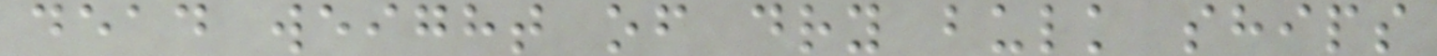dead weight of dry bulk ships
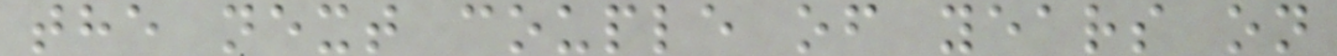the next couple of years on
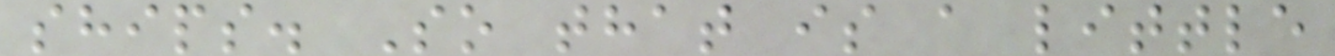ships. So that is a little
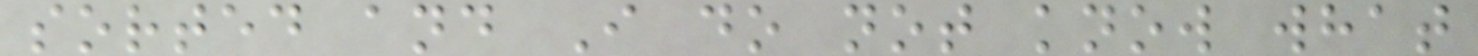sorted and I do not know what
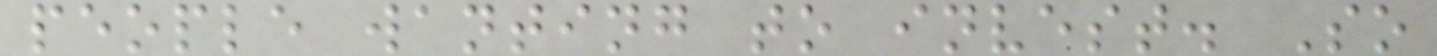people wanting to invest. So
